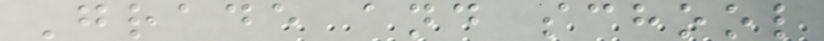Grade and school
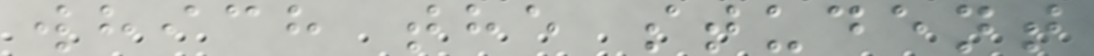which the student
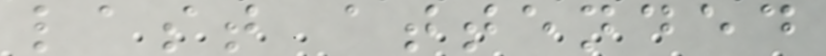last attended
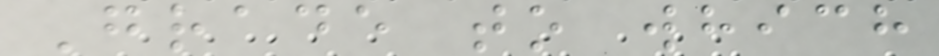Grade to which
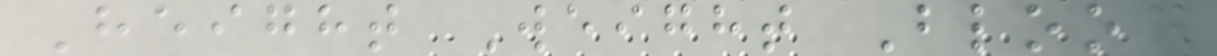Height Weight Blood
